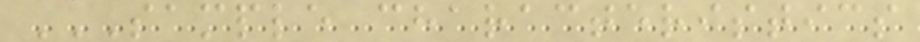SAMPLE CHARACTERISTICS
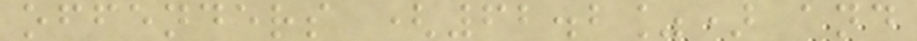offenders (62.2%) and
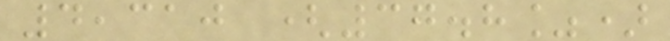4,310 (37.8%)
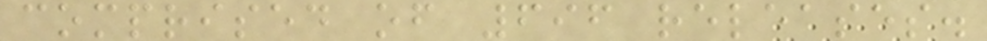comprised of 696 releases.
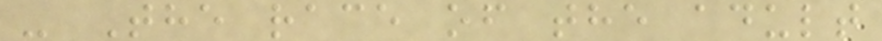- The race of the adult
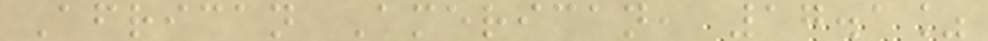African American, 17.1%
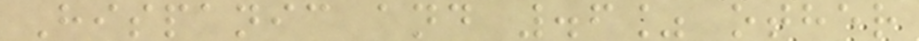Hispanic and .6% other
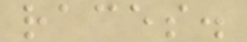races.
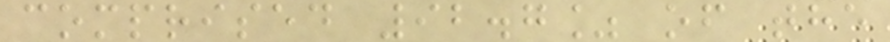comprised 92.7% of the
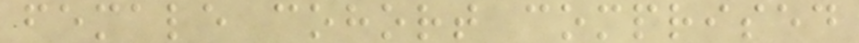female cohort comprised
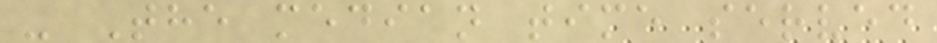- The median time served
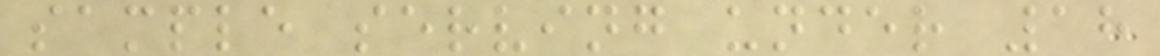sample serving under 18
